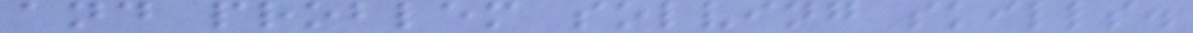and problem solving skills.
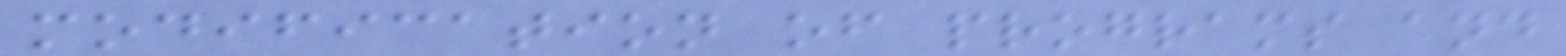modification of programs and
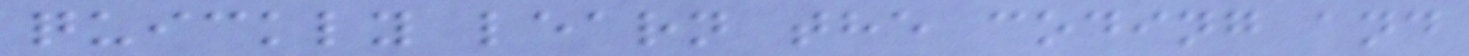quickly learn the coding and
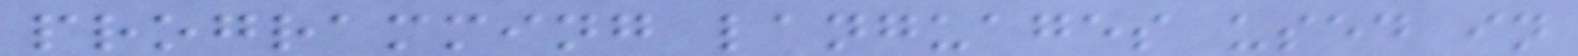programming languages used in
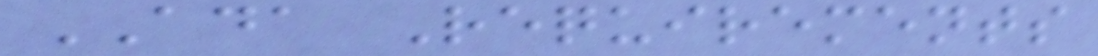ADA Requirements
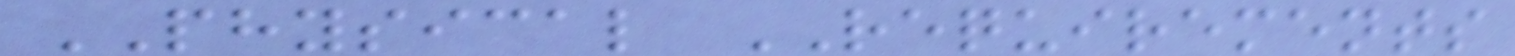PHYSICAL REQUIREMENTS
